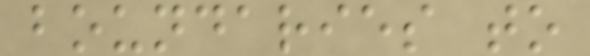boundaries to
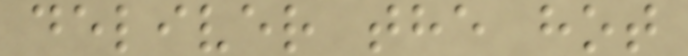deliver the hot
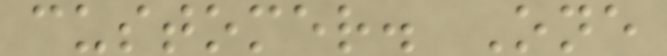customer. One
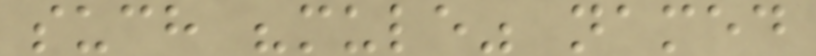such "mule" named
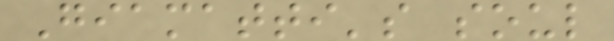Giamatti's soul
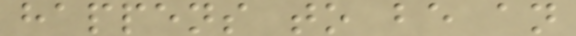happens to be an
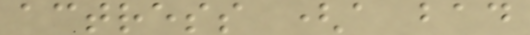actress (a bad
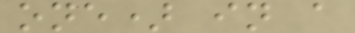one) in a
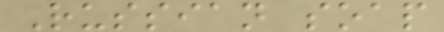Russian soap
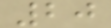20
